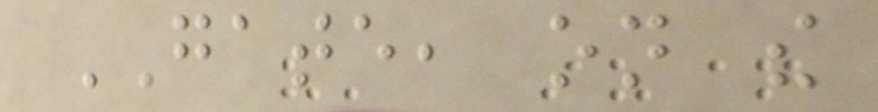GATE, on the
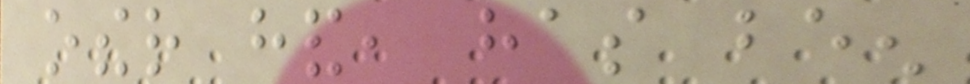other hand, has been
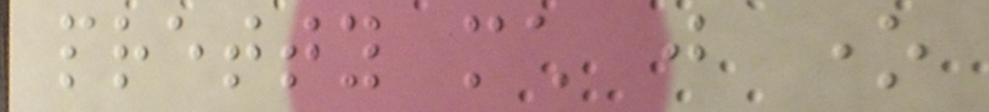pretty much just one
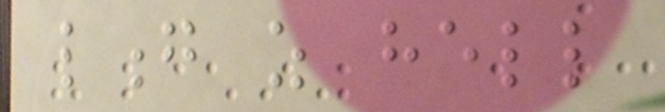long as hell
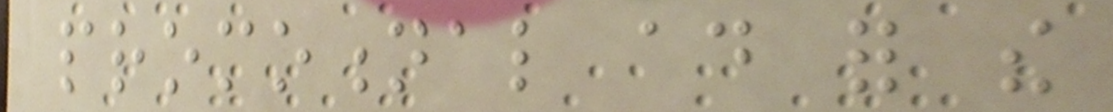promotional ad for the
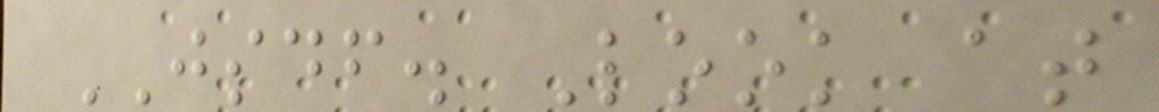JSDF. Look at
